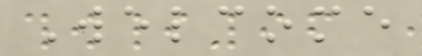Welcome
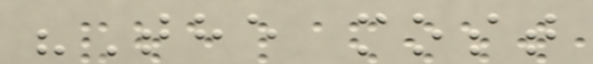"The most
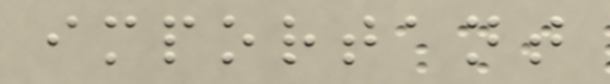important
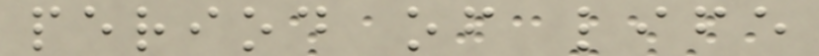period of life
